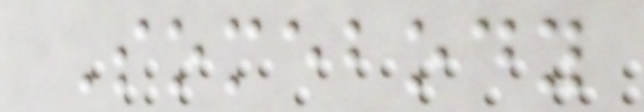Somebody
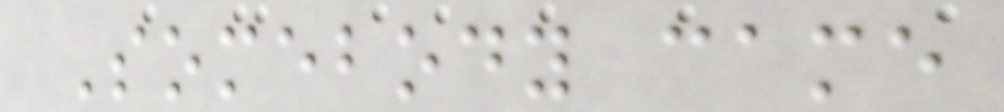Somebody came
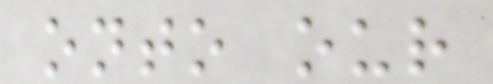onto our
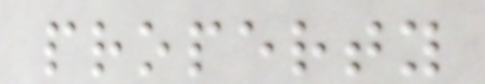property
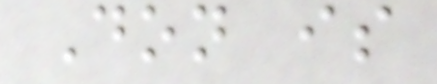Don is
